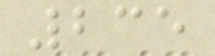235
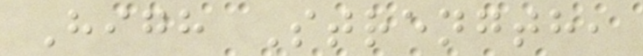High Strength,
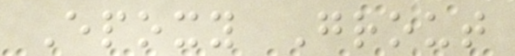Epoxy Grout
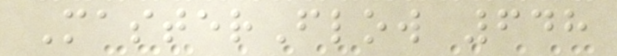MasterFlow 648
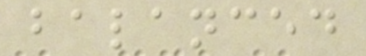balanced
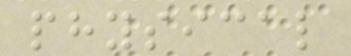physical
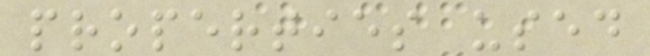properties used
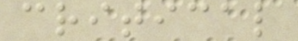critical
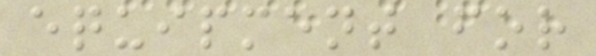equipment for
